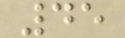45
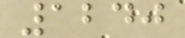1240
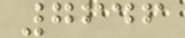7646
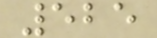525
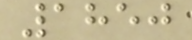1850
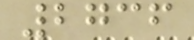2736
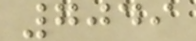7049
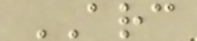ARC
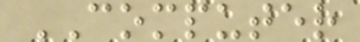COMPUTER
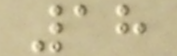18
